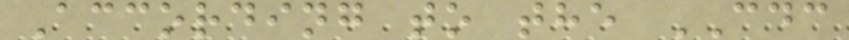According to the CDC
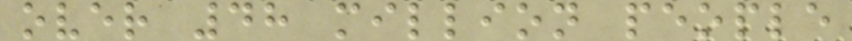over 48 million people
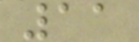11
